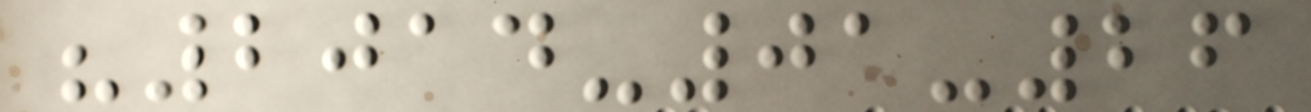"2014-01-26
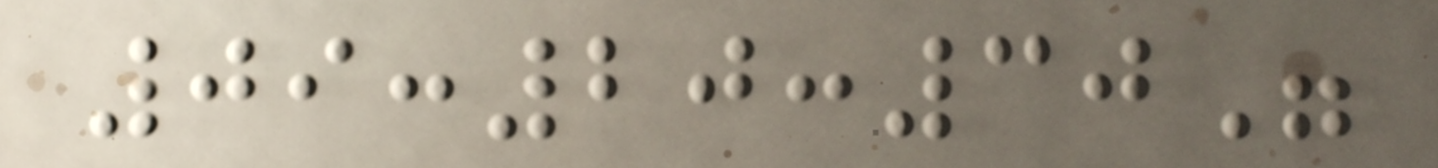09:20:30"
